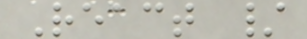React /
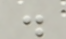.
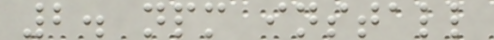2. npm install
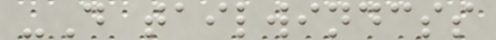-D tailwindcss
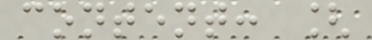content: [
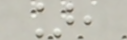],
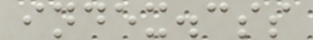index.css
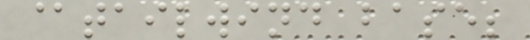@tailwind base;
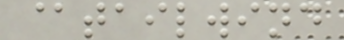@tailwind
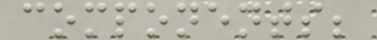components;
